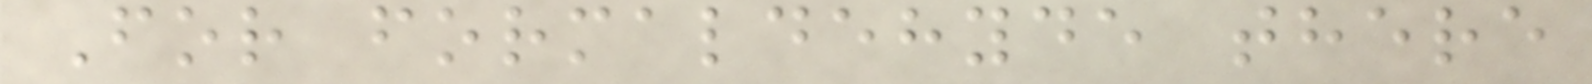For formaldehyde there
